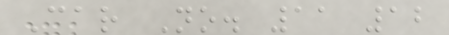Car No. 11 12
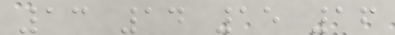13 14 15 16
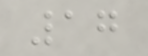17
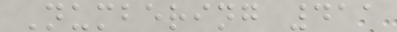Numbering 411
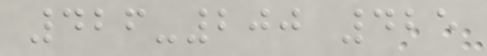426-200 425
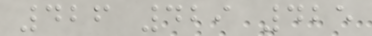426 429 425
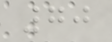70
